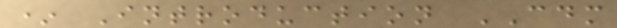* Introduction CDM
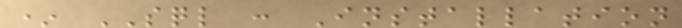* SQL : Installation
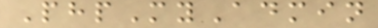PhpMyAdmin
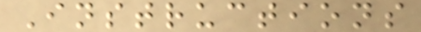Instructions
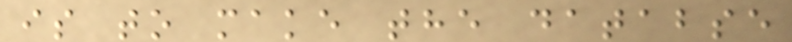is to make the databse
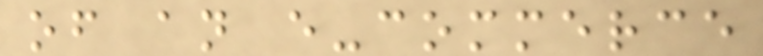of an e-commerce
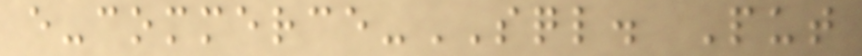e-commerce-SQL. Put
